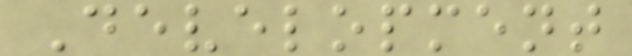Development
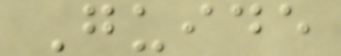Guide
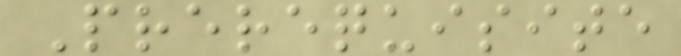Prerequisite
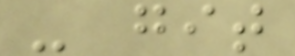- git
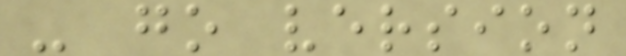- go version
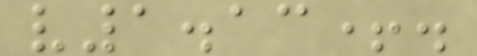v1.13+.
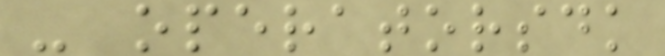- operatorsdk
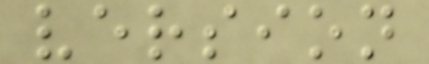version
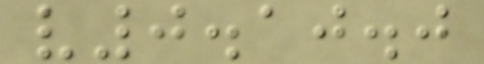v0.10.0
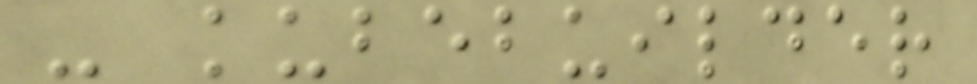- kubebuilder
